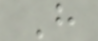H
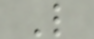L
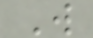W
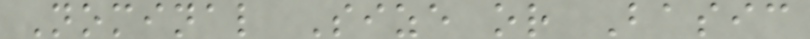Nominal Size or Basic
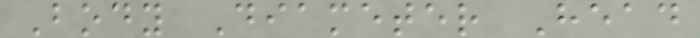Body Diameter Head
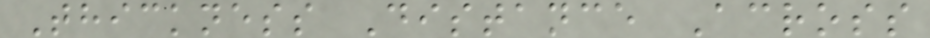Thickness Distance Across
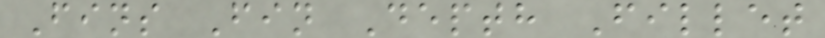Fins Fin Depth Fillet
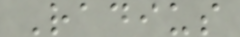Radius
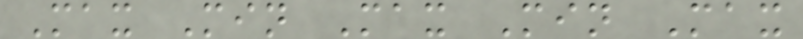Max Min Max Min Max
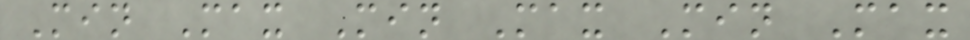Min Max Min Max Min Max
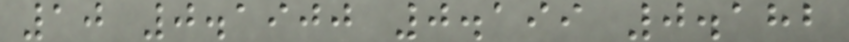10 0.1900 0.199 0.182
